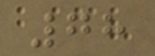78
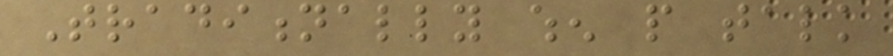Traditionally when people talk
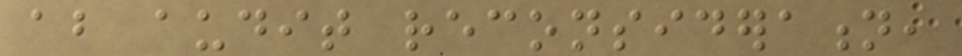about audit reconsideration,
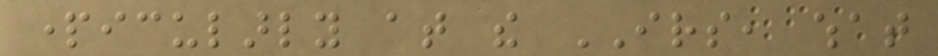particularly at the IRS, what
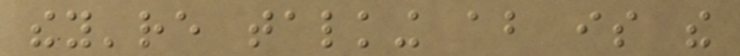they're talking about is the
